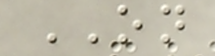ON
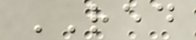RED
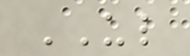UL
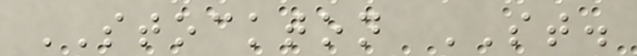STOCKTON ST.
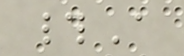#A
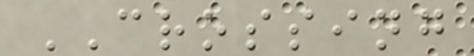CROSSING
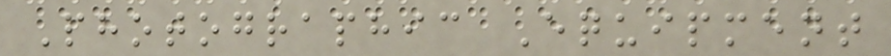Photographic Equipment
